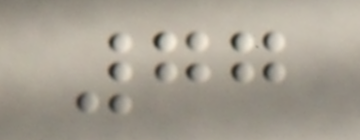77
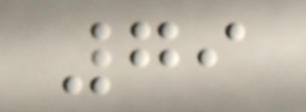79
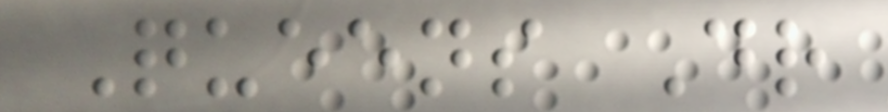Queens Dr
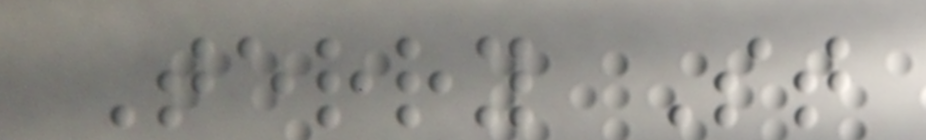Terry St
